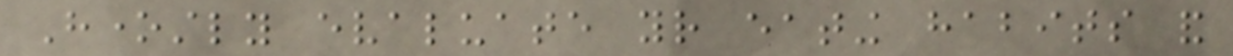Honestly evaluate your eating habits and
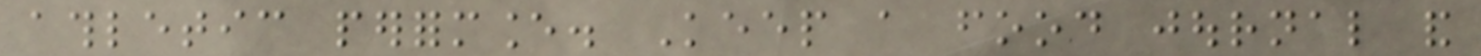athletic performance. Keep a food journal and
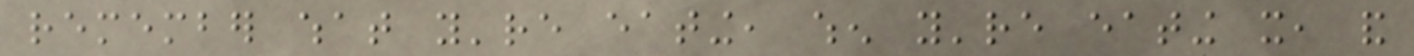remember what you're eating, when you're eating it, and
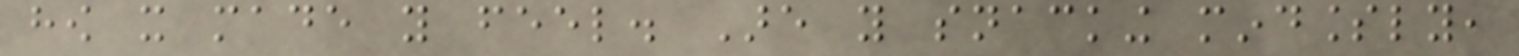how it made you feel. Are you snacking mindlessly,
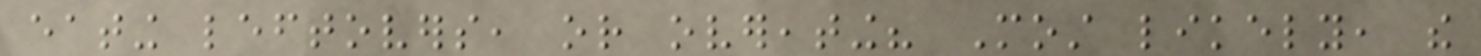eating leftovers, or overeating? Most likely, the
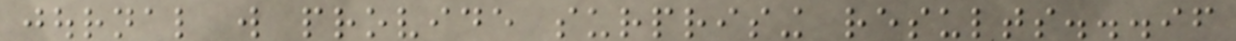journal will provide surprising results...if
